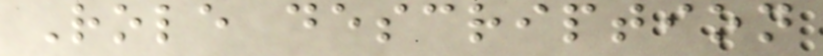Role description
